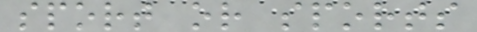sport or sports
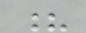?
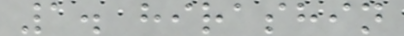1. hirashin
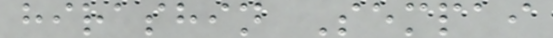hirashin Sempai
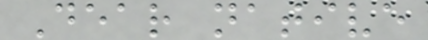Dear native
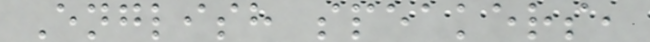English speakers,
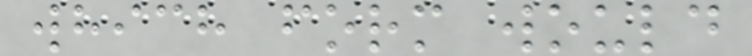which form would
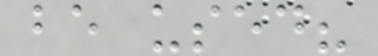be used?
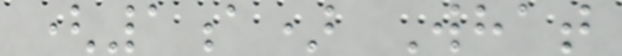(1a) What
